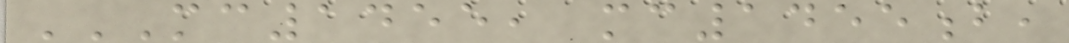MC1455, MC1455B,
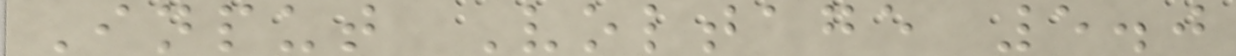Input Voltage 5.0
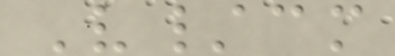V/cm
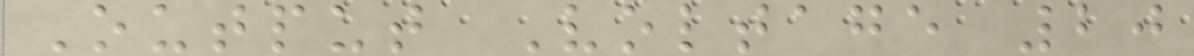Output Voltage 20
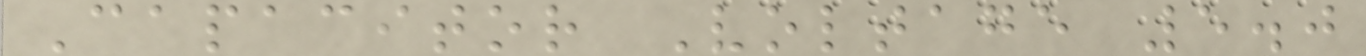Capacitor Voltage 5.0
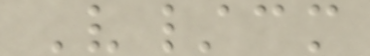V/cm
